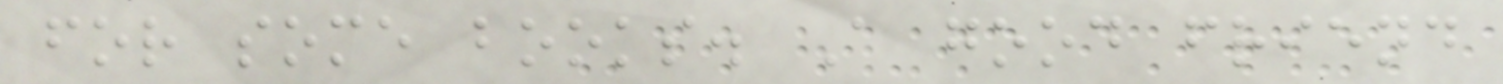for some books. A good friend
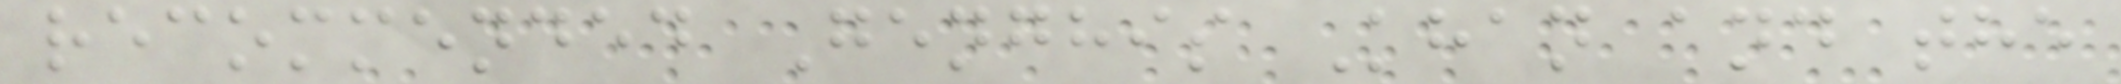recommended Genghis Khan and the
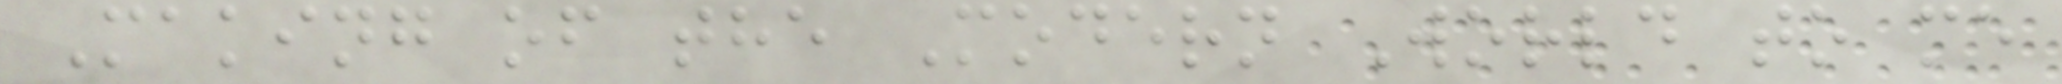Making of the Modern World to me
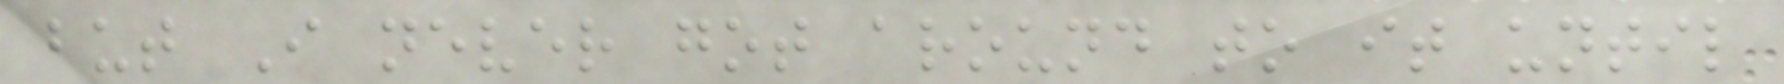but I never got around to it until
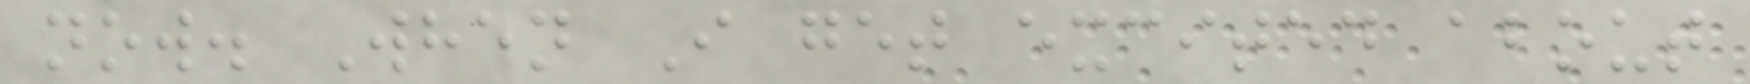now. When I get excited about
